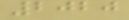2020
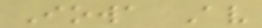Iowa Av
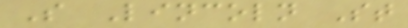S Lincoln St
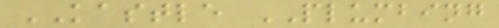KASTLE PLUMBING
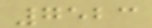7523
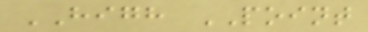HIGH POINT
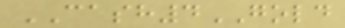CASH4GOLD
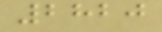2820
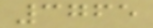3765
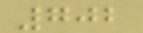702
